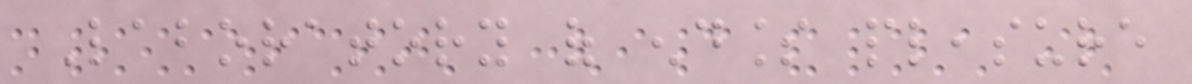Laboratory of endless pleasure
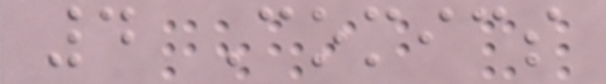4 Comics
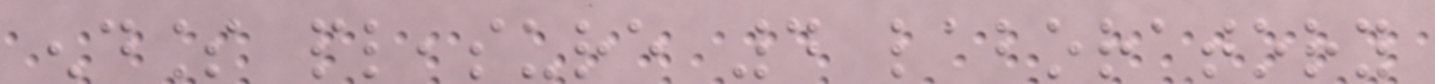endless pleasure 4 laboratory
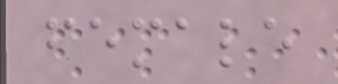female
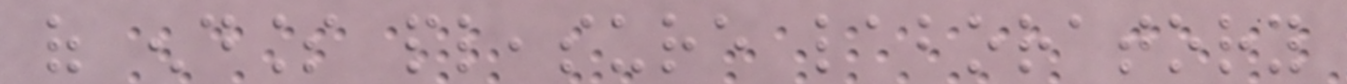of endless pleasure laboratory
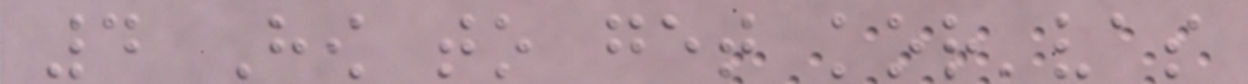4 How to get kor'vas
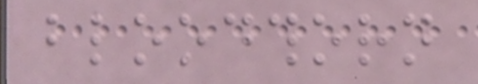bloodthorn
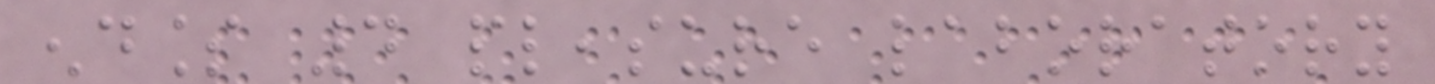endless 4 pleasure laboratory
